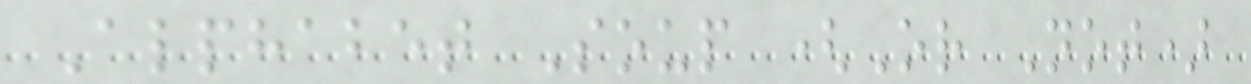Alphabet Soup (Or Not)
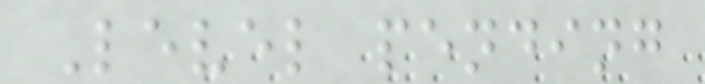Level pending
